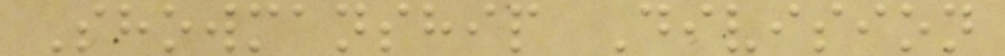Showmanship Division
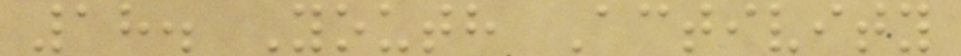18. Youth Activity
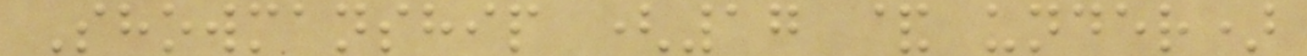Showmanship (17 & under)
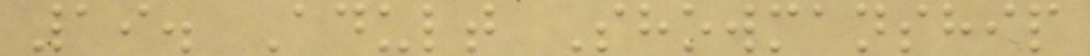19. Adult Showmanship
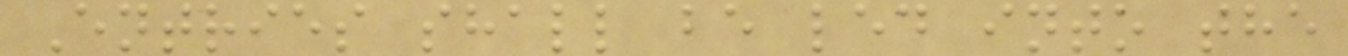Entries shall be led into the
